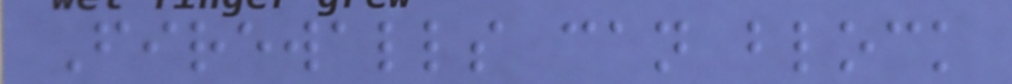Firewalls can block
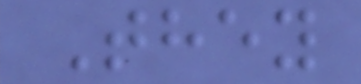They
